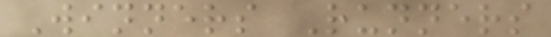Winners Runners
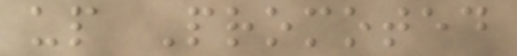up Promoted
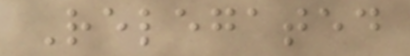Relegated
